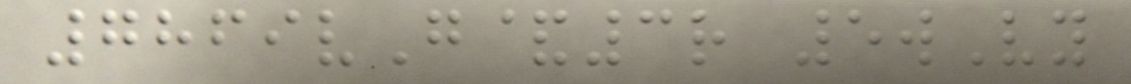7869vG&3r 5wVy
